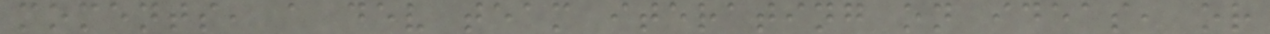moments, a dev team iterating on ideas, or
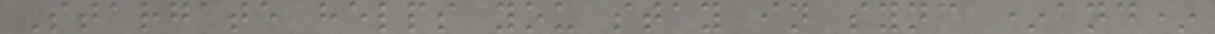Stargate helps you stay in sync *and*
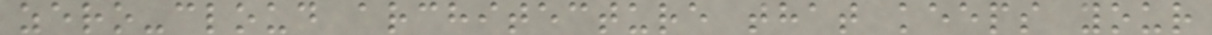zero-cloud architecture that keeps your
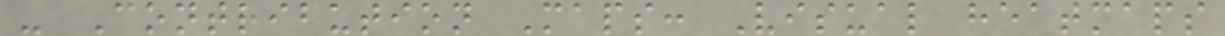- Contribution Maps: Visual heatmaps
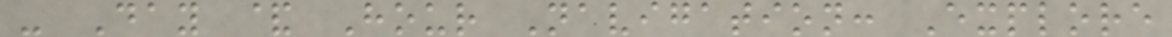- Day & Hour Navigation: Explore
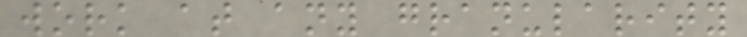work at any granularity
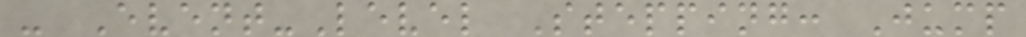- Event-Level Stepping: Jump
